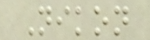Nikon
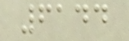6144
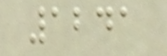1241
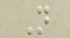N
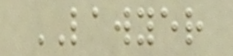LAWYER
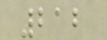212
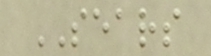SEARS
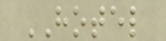HOTEL
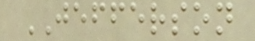JEFFERSON
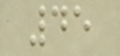45
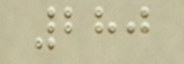280
